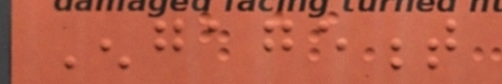Engagement
